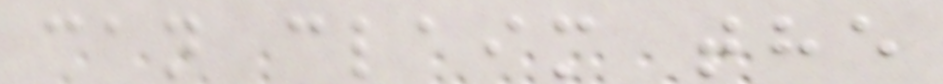can claim the
